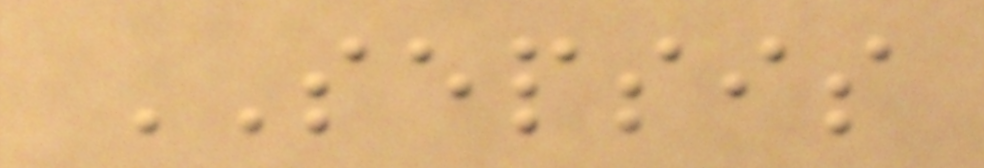SEPSIS
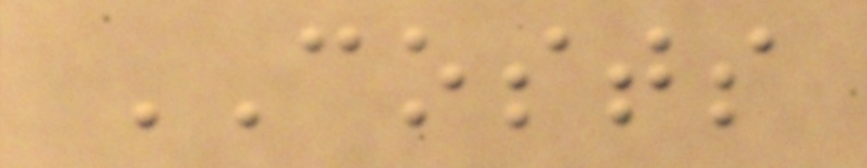COSTS
